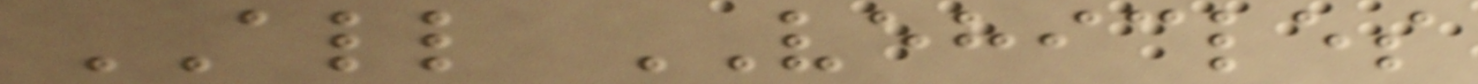ALL VEHICLES
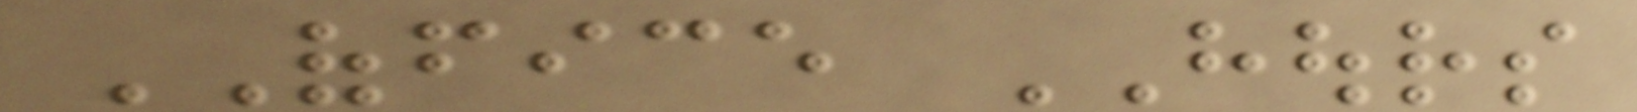OFFICE HOURS
